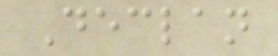Declan
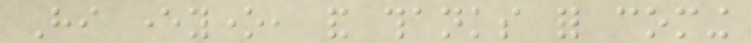Hi everyone, and thanks for coming
